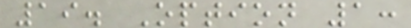19. Option 1:
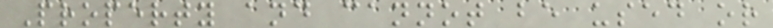Property and cannot be used or
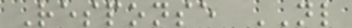Response NL
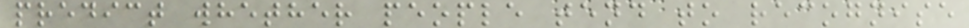predict whether people tend to recognise
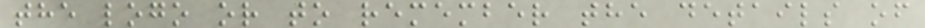the logo or to remember the details of
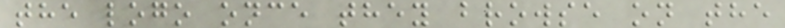the logo once they browse on the
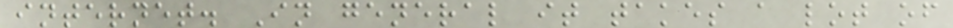internet. In general it takes a lot of
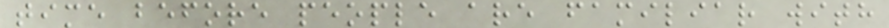time before people are familiar with
